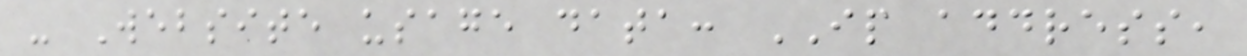- Website usage data: IP address,
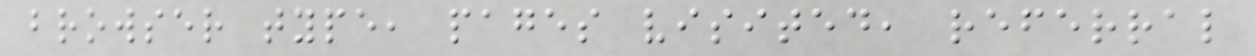browser type, pages visited, referral
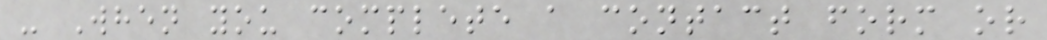- When you complete a contact form or
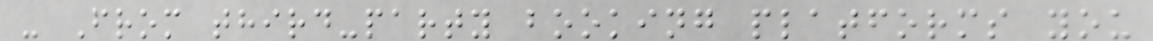- From third-party booking platforms you
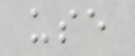use
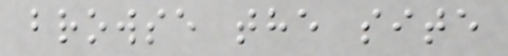browse the site
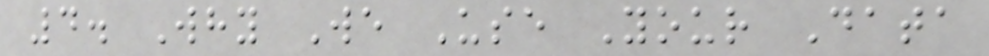4. Why We Use Your Data
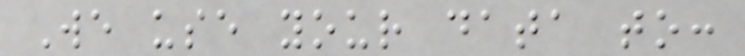We use your data to:
